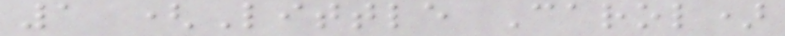1 (Little Carol)
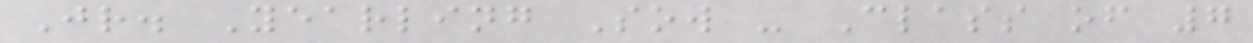Jr. Yearling Sow - Class of 7
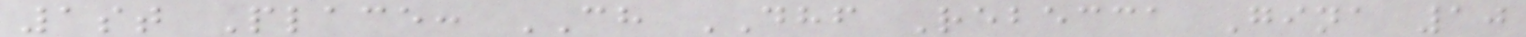1st Place: CH DHF Rebecca Gina 10
